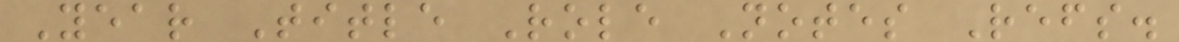Year Title Role Notes Refs.
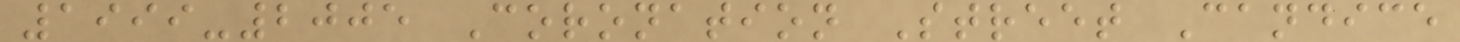1999-2005 Coronation Street Candice
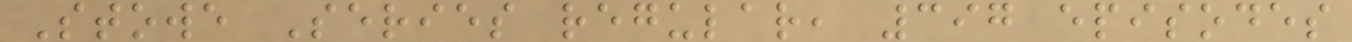Stowe Series regular, 397 episodes
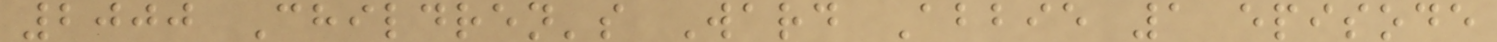2000 Children's Ward Abbie 1 episode
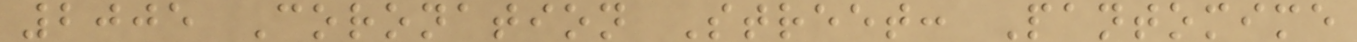2005 Coronation Street: Pantomime
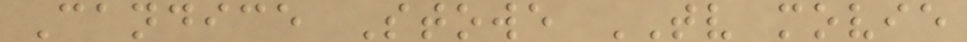Candice Stowe TV movie
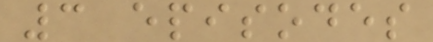3 episodes
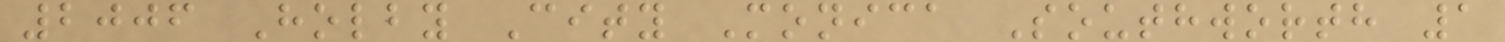2006 Holby City Monica Southworth 1
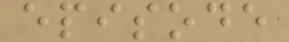episode
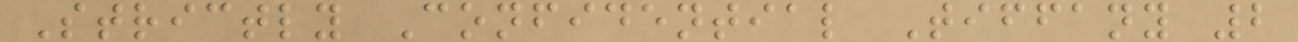Strictly Confidential Tiffany 2
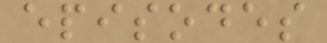episodes
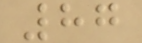87
